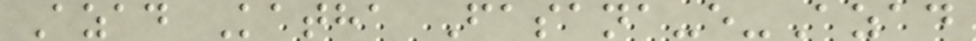Azad Katha Fasana-e-Azad
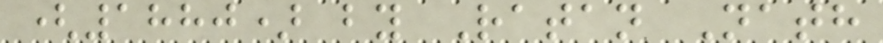(1880) by Ratan Nath
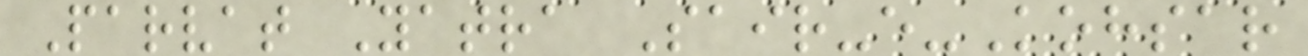Parvat Yatra Sair-e-Kohsar
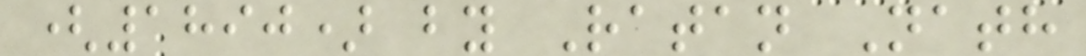(1890) by Ratan Nath
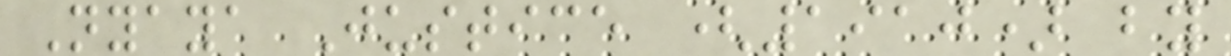Nyaya Justice (1910) by
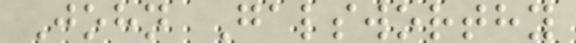John Galsworthy
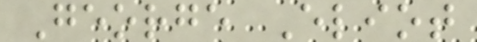George Eliot
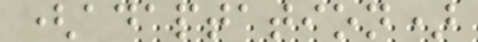(adaptation)
